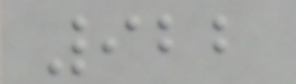922
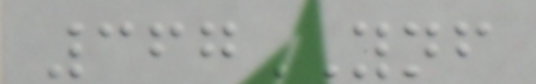367YNF
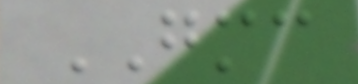GMC
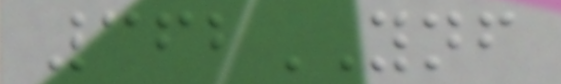362YNF
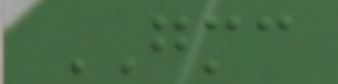GMC
